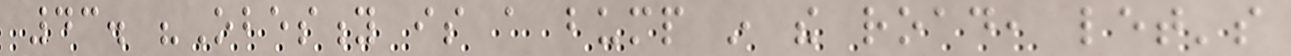43. "Obesity is a bump in the road, let's
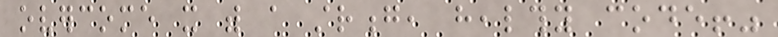overcome it with a strong, healthy code!"
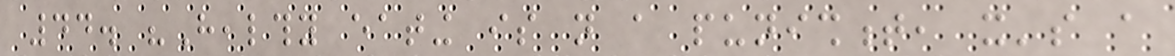44. "Healthy eating is not a punishment, it's a
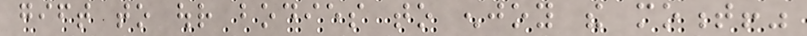gift to our bodies to enjoy the moment!"
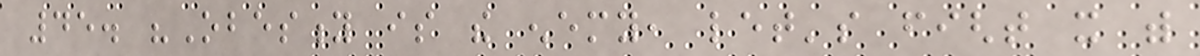45. "Obesity is the enemy, let's fight it with
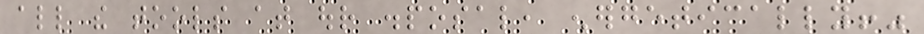all the tools at our disposal, energetically!"
